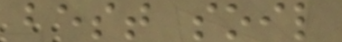best soil
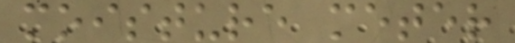moisture meter
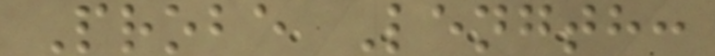Probe Length:
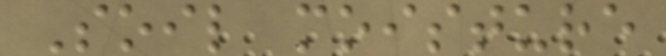Soil moisture
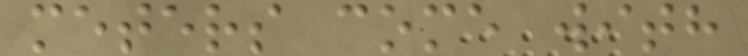meters come with
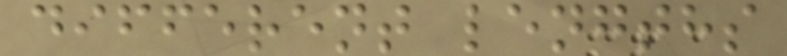different lengths
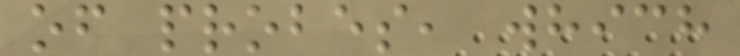of probes, which
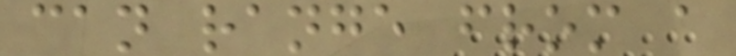can range from a
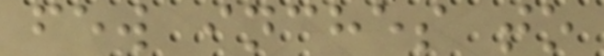few inches to
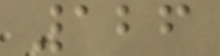126
